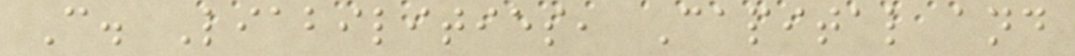C. Liabilities, Capital and
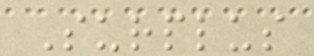Surplus
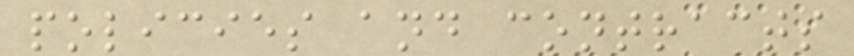policies and contracts
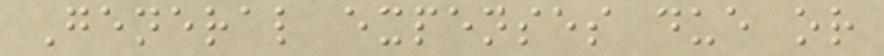General expenses due or
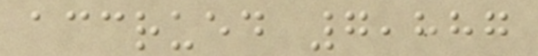accrued 7,887
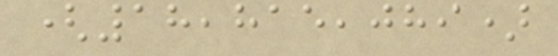(18,815,089)
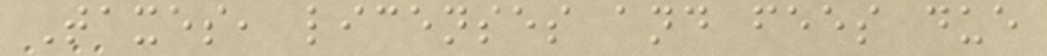Taxes, licenses and fees due
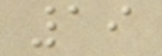19
